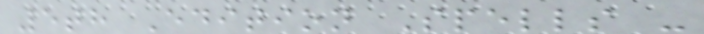5th Edition Spells -
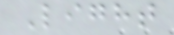Light
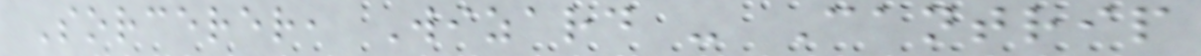Sorcerer, Wizard - Cantrip
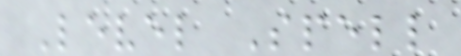Level Spell
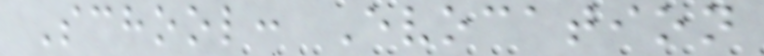School: Evocation
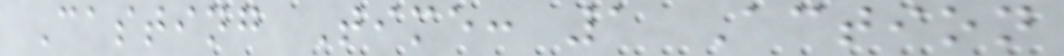Casting Time: 1 Action
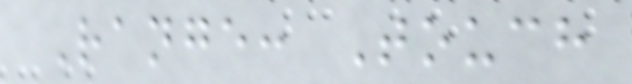Range: Touch
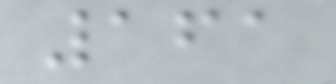161
